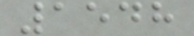1548
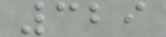329
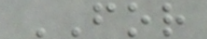FOR
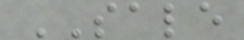SALE
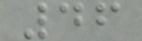46
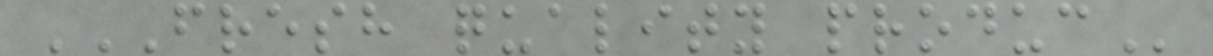FRESH QUALITY PRODUC
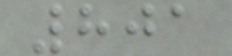801
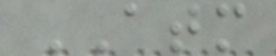ATM
